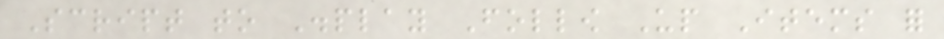Script to Display Follow Up Items for
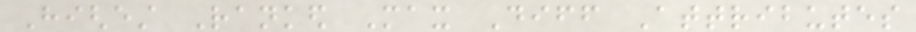Highest Ranked Max Diff Attributes
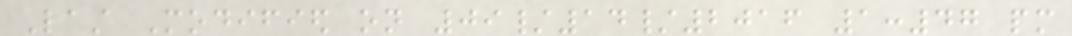Last Modified on 09/14/2016 1:47 pm
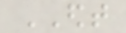EDT
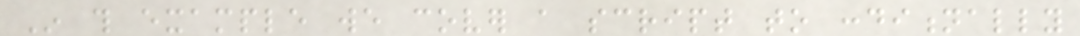In this example we cover a script to conditionally
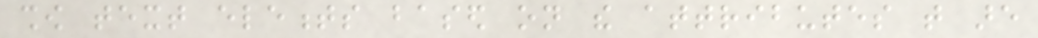show text elements based on the attributes that are
